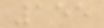155
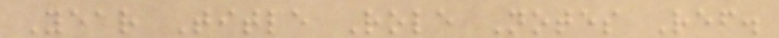Year Title Role Notes Ref.
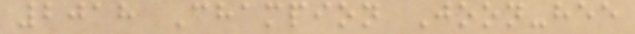2018 Champion Joon-hee
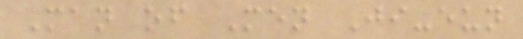Man of Men Ji-eun
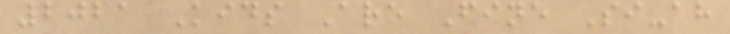2021 Kids Are Fine Si-ah
